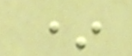*
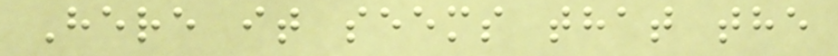Here it seems that the
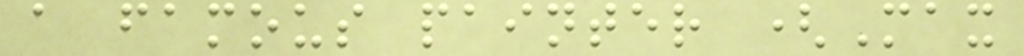a famous painter (Max
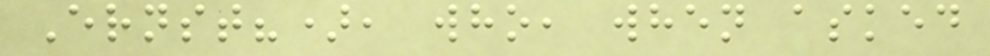Ernst?), who, when asked
